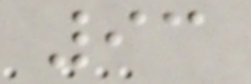93
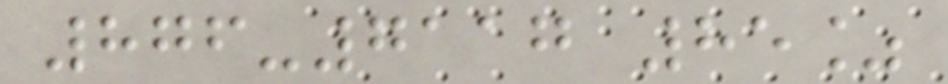876-7117 85%
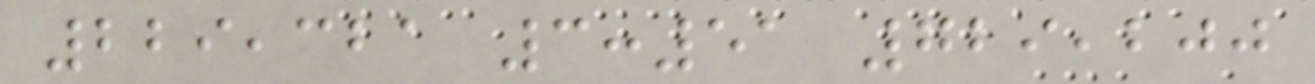229,321 3:51 729,200
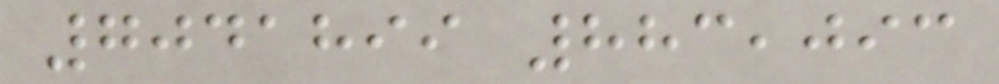7041899 883,093
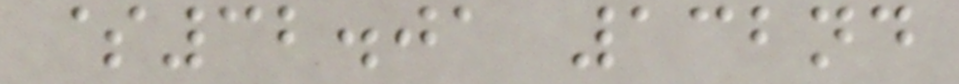$32.01 132nd
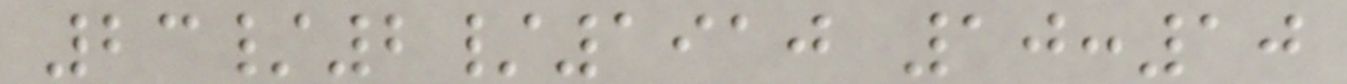23/2/1910 10:10
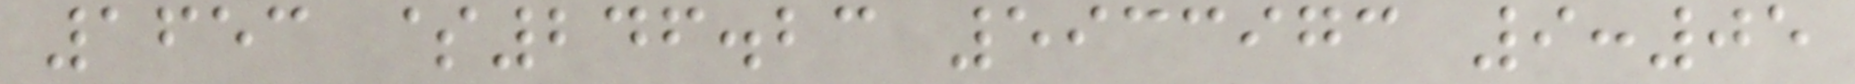1653 $246.23 5933973 9:05
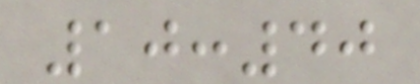10:40
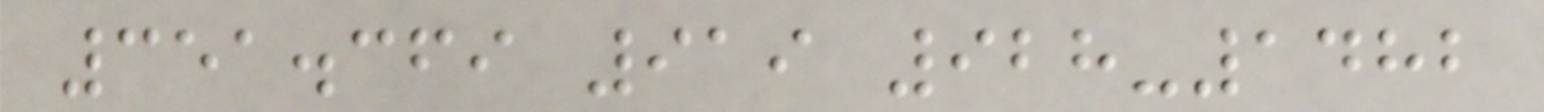351.369 919 928-1482
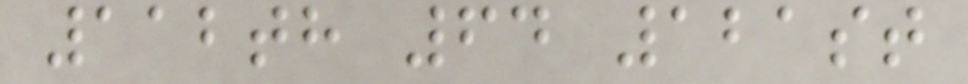112th 64 121st
